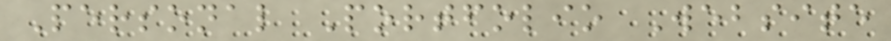Personal Portfolio Website
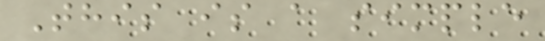This is a simple
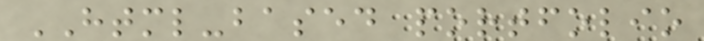HTML-based portfolio
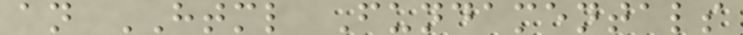an HTML Fundamentals
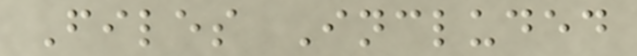Files Included
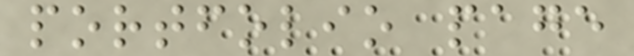portfolio page
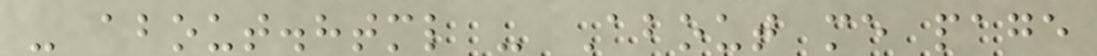- about.html - About me page
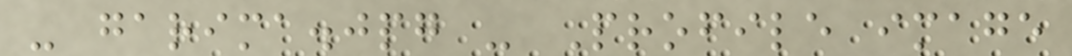- garima.jpg - Profile image
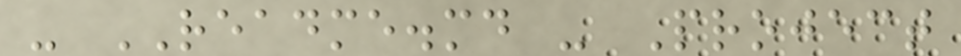- README.md - Project
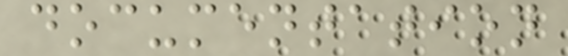documentation
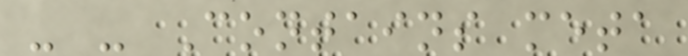- - Contains meta
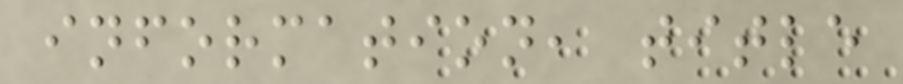information, title
